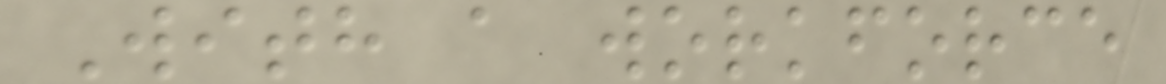With a workforce
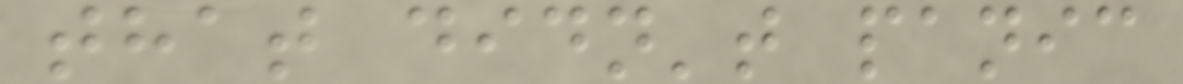that didn't panic
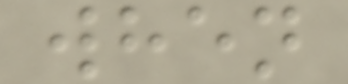when
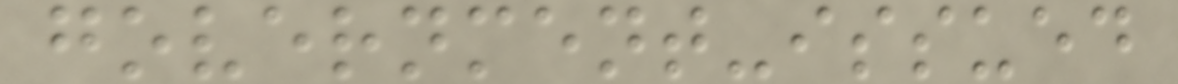government-issued
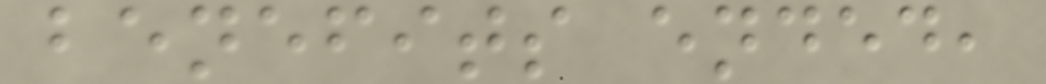benefits ended,
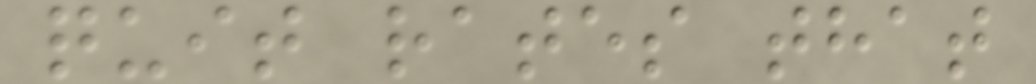quit rates that
